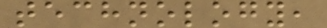technology,
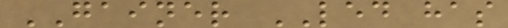GAINER LED has
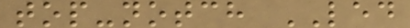top-notch LED
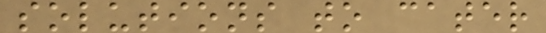solutions to cater
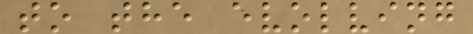to the evolving
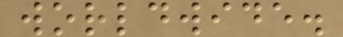worldwide.
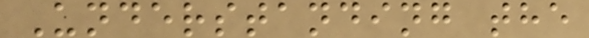Understanding the
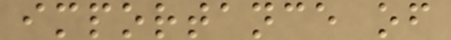importance of
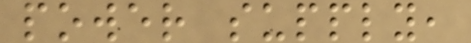power supply,
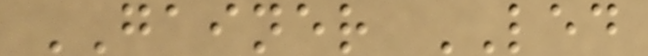GAINER LED
